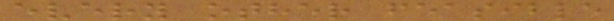every other feasible
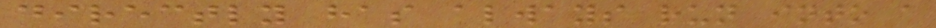directly has always run into a
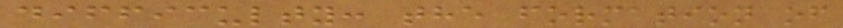difficulty: the formation of
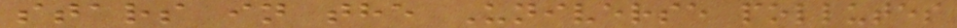stars in the Universe pollutes
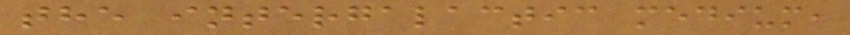the intergalactic medium,
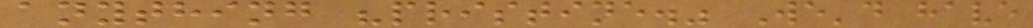anything "pristine." We'd have
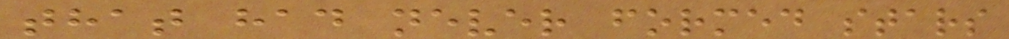that had never formed stars
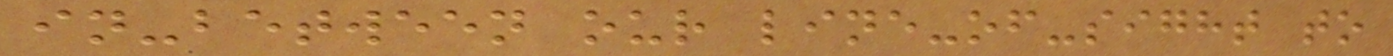in-between our line-of-sight to
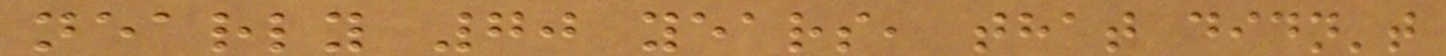nearly 70 years, that didn't
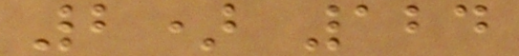2) 124
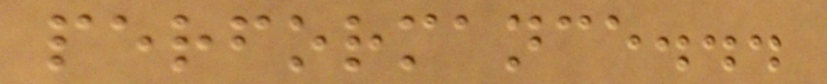performance...
